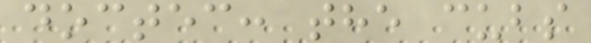doctec: the cubs
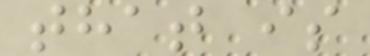that is
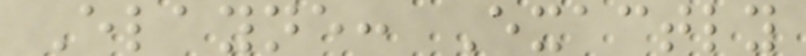Elayne: Exactly
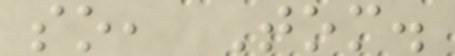so, Tom.
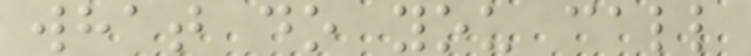what do you call
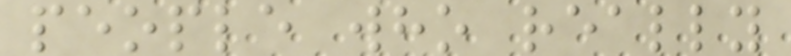people who really
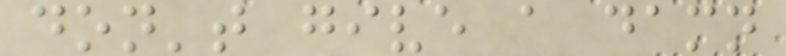don't give a damn
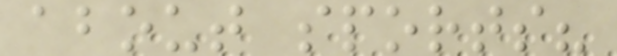about sports?
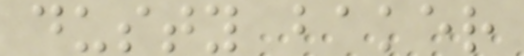dusty baker
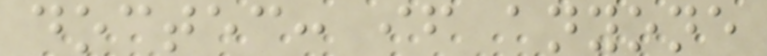doctec: if anyone
